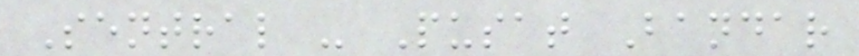Sentral - Pusat Bandar
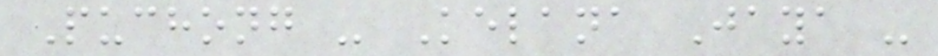Puchong - Kelana Jaya -
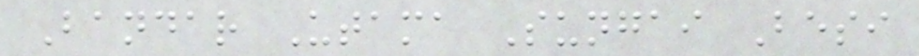Bandar Utama Sungai Besi
